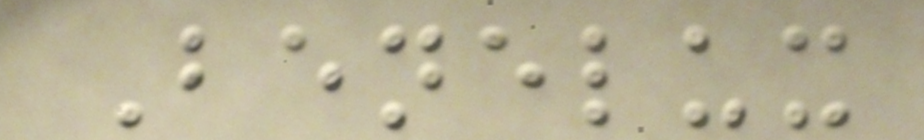Benelux
